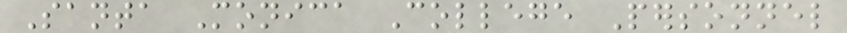Santa Monica College Personnel
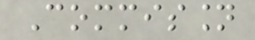Commission
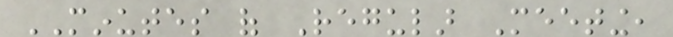MINUTES of Regular Meeting,
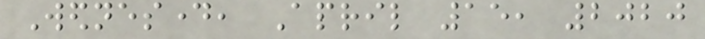Wednesday, April 15, 2020
